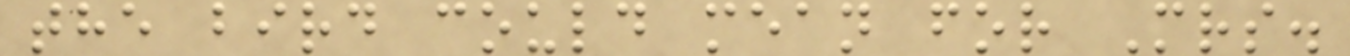the bird could mean for Mrs.
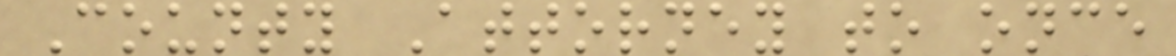County Attorney to once
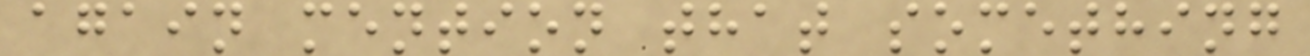again mention that something
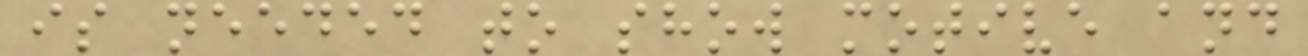is needed to show motive and
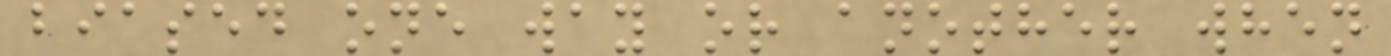biased one way or another when
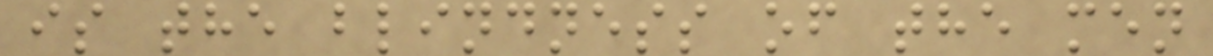is the blindness of the men
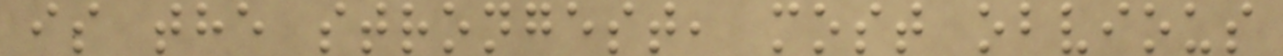is the strongest, most obvious
